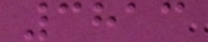3813
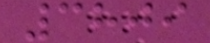3809
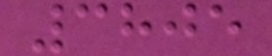3805
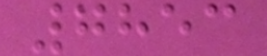7853
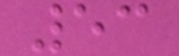53
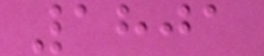1801
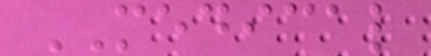MEDICAL
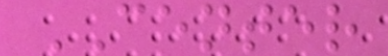CENTER
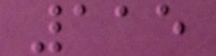115
